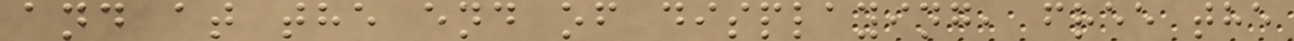and at the end of displaying, free the
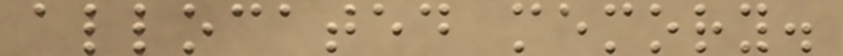allocated memory.
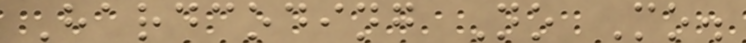Hardcoding No Mo.
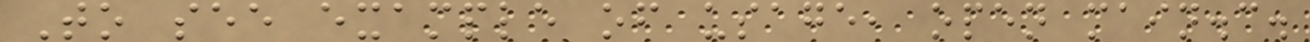To see example of usage, open main.c.
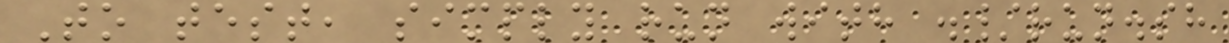To test, simply run with ./run.sh
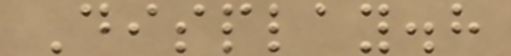Display.h
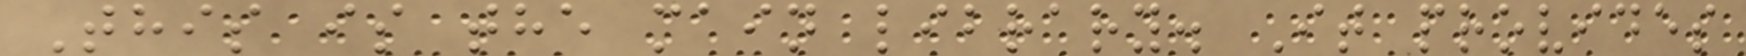This is the main library. It provides
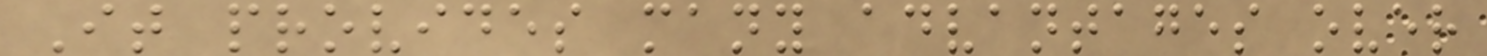It provides many advantages over
